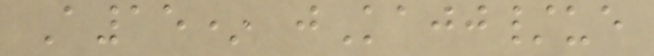A15* jKajj/ue
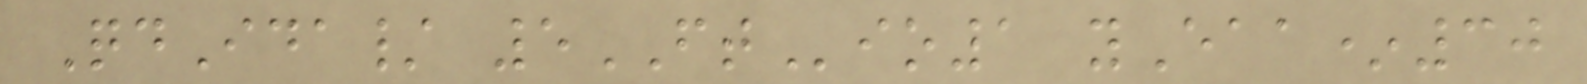QdIda/ 5FTio1 yEaa*30
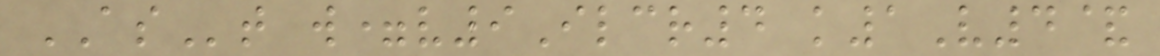ASt w=v9Ilcr4 k1V4&
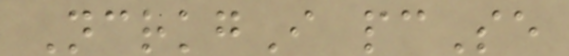NcrkgI pcSe
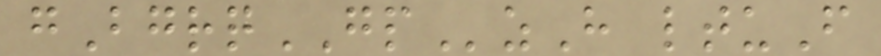gBgrqGPzH ltuF
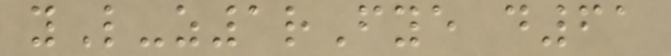yL-z1rFye d61
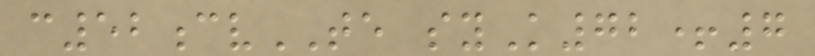c52cvTE syK72+7
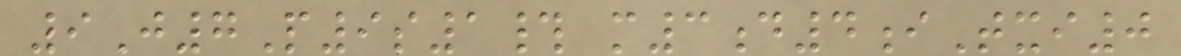9J7P9s1# m3d4iTxi0
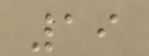19
